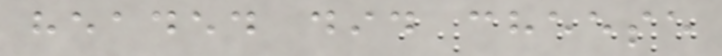headed did cheese
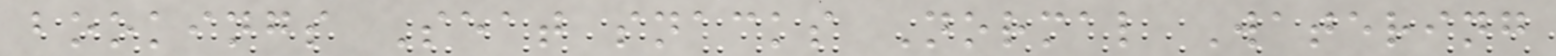bookings Seat snacks Normal Watering
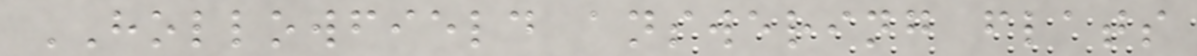HOLLOWFIELD answering flats
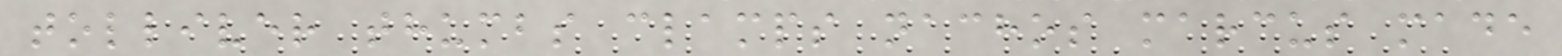tolliver thumbs clamps nachos marcus made
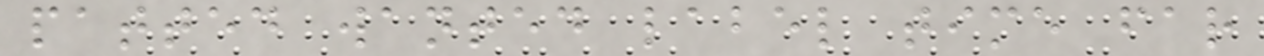patted wanted label time far
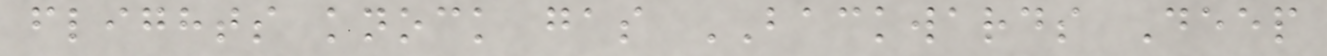flights knock gas BACKWARDS Deep
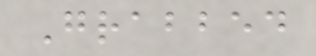Grabbed
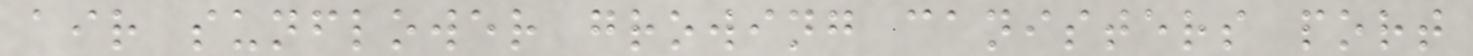air sunflower growing canisters port
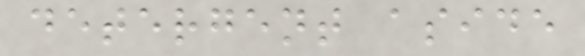detergent aside
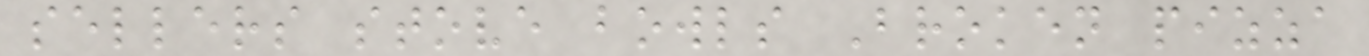sellers stove bowls Broken pizza
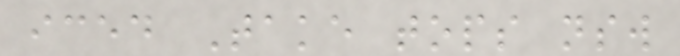iced Take tops nsw
